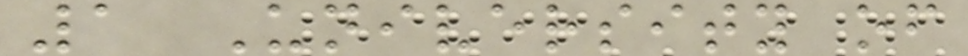1 University of
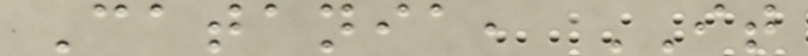Catania, IT
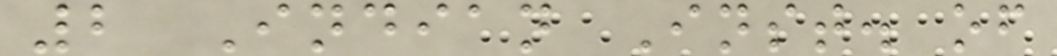2 Indian Inst. of
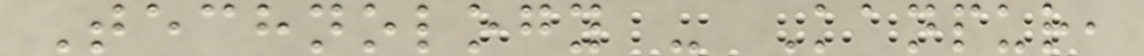Technology - Kanpur,
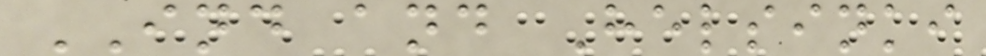IND and Helsinki
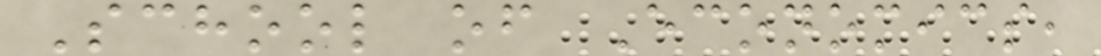School of Economics,
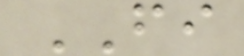FI
